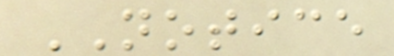NOTICE
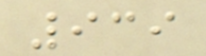939
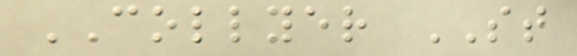COLLYER ST
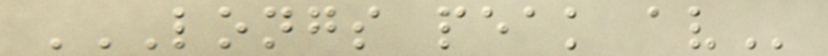LONGS PEAK AV
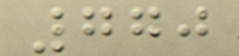770
